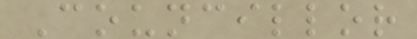Councillor
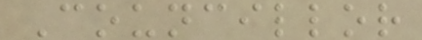Councillor
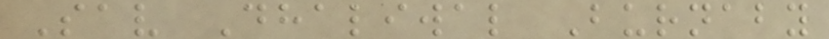Sav Dhaliwal Burnaby
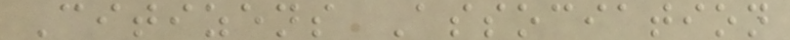Citizens Association
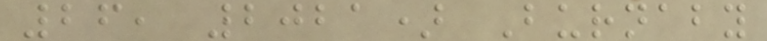26, 2021) Burnaby
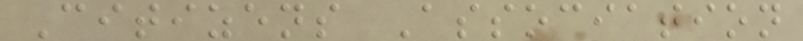Citizens Association
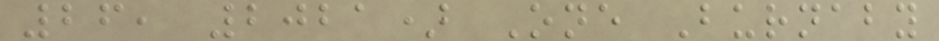26, 2021) One Burnaby
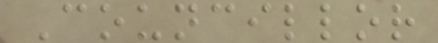Councillor
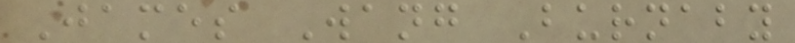James Wang Burnaby
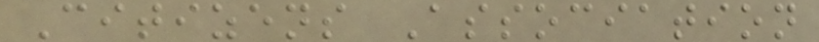Citizens Association
